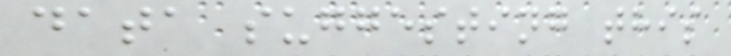data suggesting this
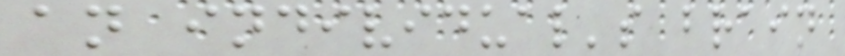an individual's brain
